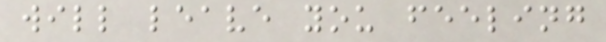will leave you feeling
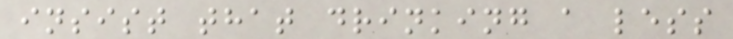insist that drinking a less
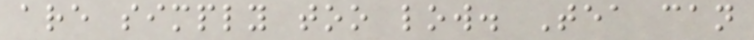are simply too low. Tea can
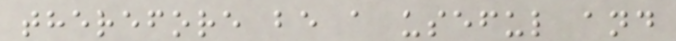therefore be a useful and
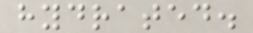hydrated.
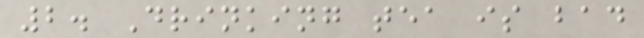2. Drinking tea is bad
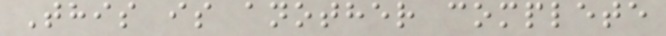This is another complete
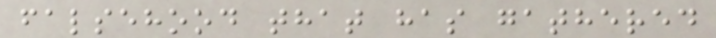falsehood that has gathered
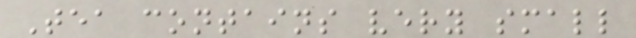Tea contains very small
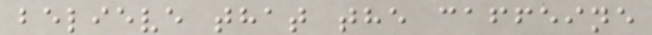believe that the caffeine
